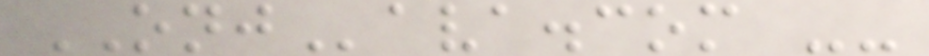ONJava.com --
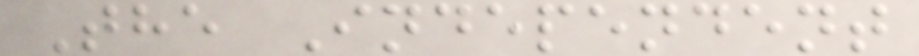The Independent
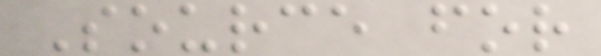Source for
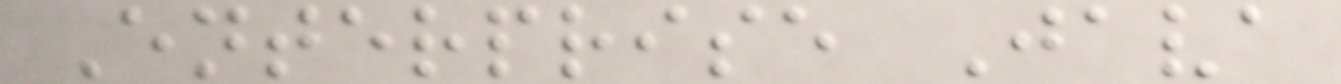Enterprise Java
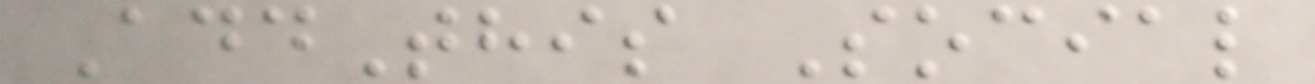AddThis Social
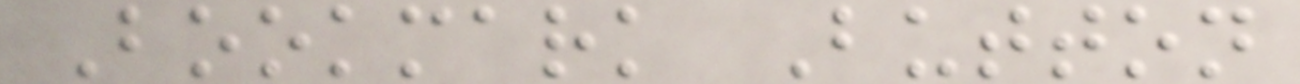Bookmark Button
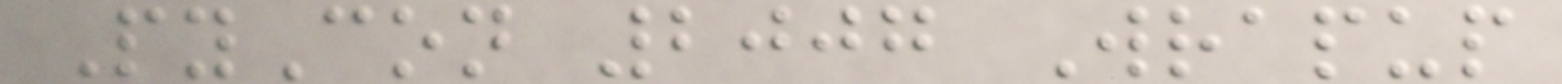PyCon 2007 Wrapup
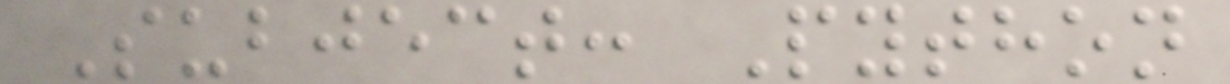Subject: Python
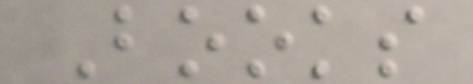Books
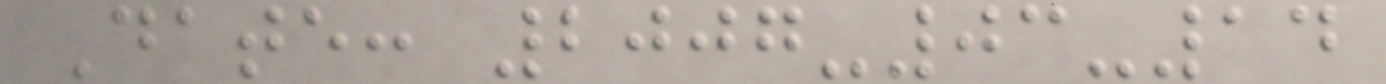Date: 2007-03-14
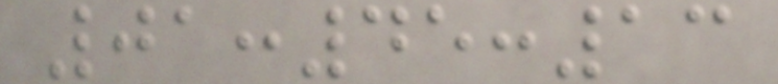01:45:13
